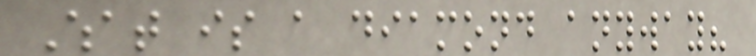What is a diamond anyway?
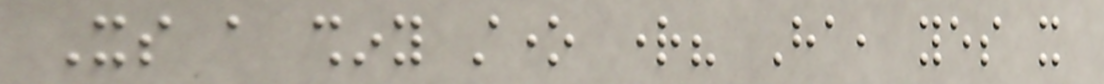Its a shiny stone right? Ha, yes it
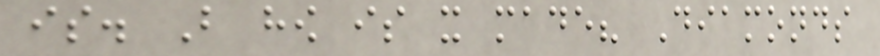is. But how is it made? Diamonds
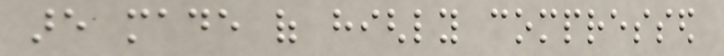are made of highly compressed
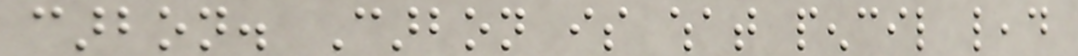carbon. Carbon is what pencil lead
